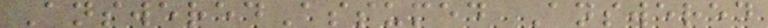AnsweredAssumed Answered
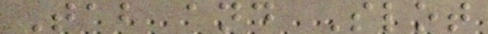Tab and Slot
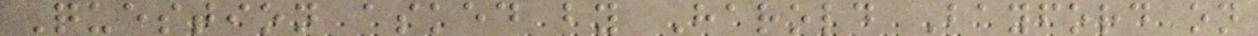Question asked by Harold Bayford on
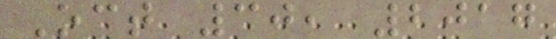Oct 30, 2017
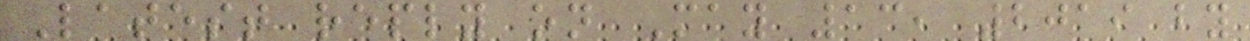Latest reply on May 13, 2019 by
